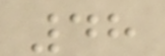48
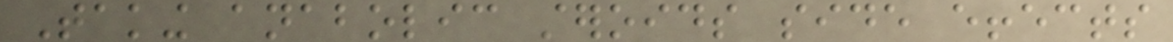Taking anabolic steroids side effects
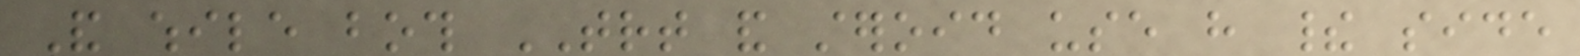And while both TRT and steroid use have their side
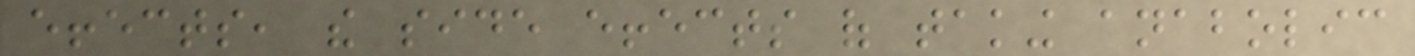effects, the side effects of taking anabolic
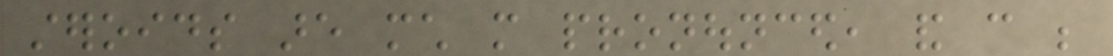steroids are much more pronounced, and can be
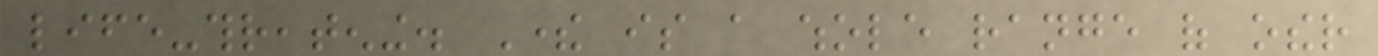life-threatening. There is a whole range of other
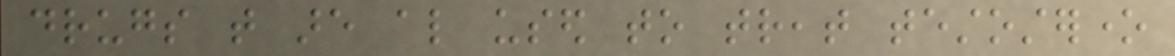drugs that are also used to treat testosterone
